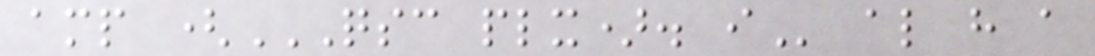amp (QSC PLX). I also have a
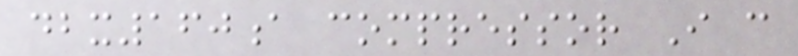dbx160a compressor I can
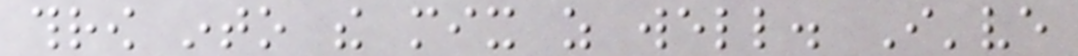throw into the mix as well. I've
